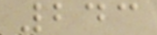243
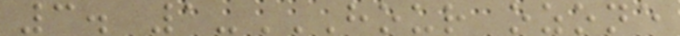3. 1-HOUR OZONE
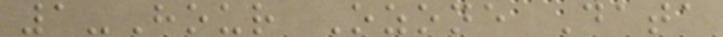1-Hour Ozone Data
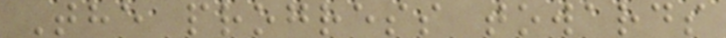The progress towards
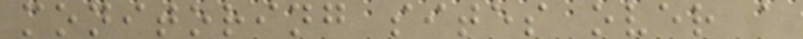monitoring sites over a
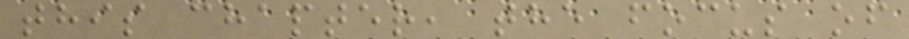this chapter, the focus of
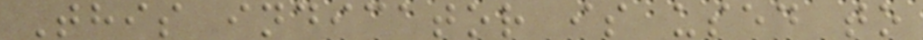This indicator is used to
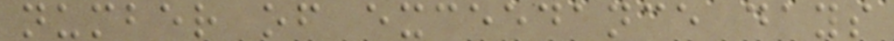number of exceedance days
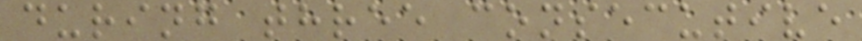during three consecutive
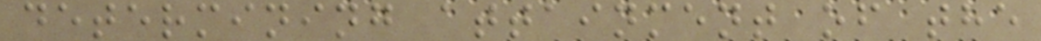determining attainment of the
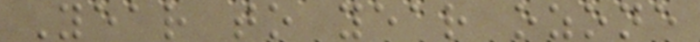Year to year ozone
